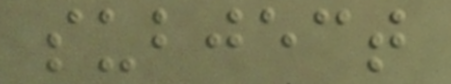subject
